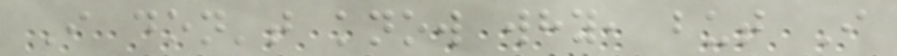I don't know why, but I
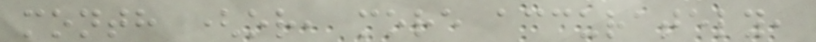month (or, more accurately,
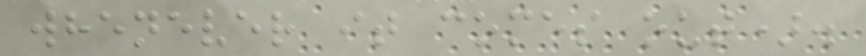whenever it comes out).
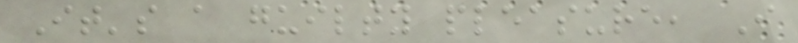It's a guilty pleasure, I
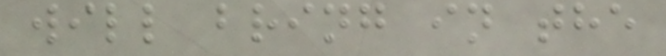will bring in the
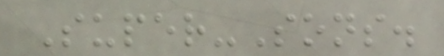Super-Sons.
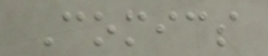Comics
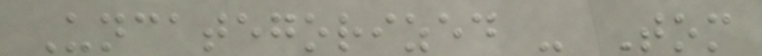Uncategorized - Tom
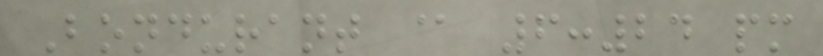Bondurant @ 6:24 pm
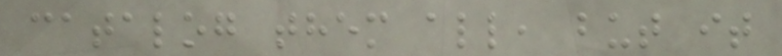catalog them all, but it
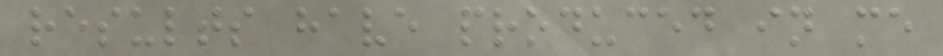results have produced in me
